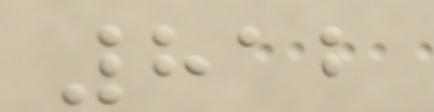812
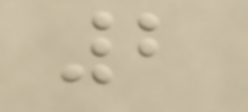2
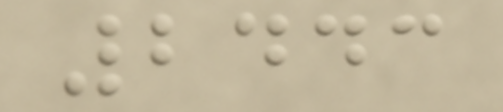2443
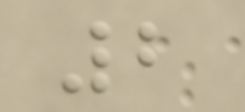2
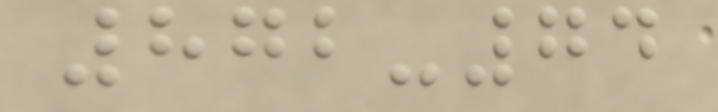872-74
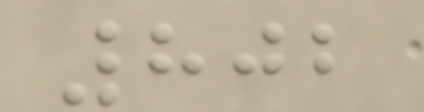802
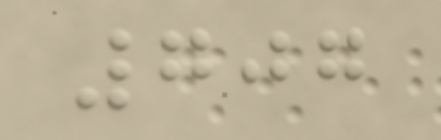707
